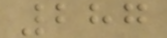287
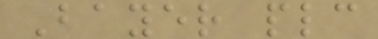Bayer plc
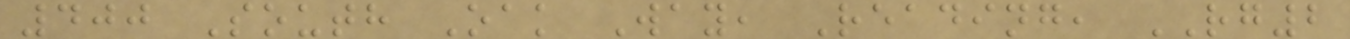400 South Oak Way, Reading, RG2
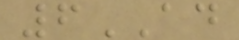6AD
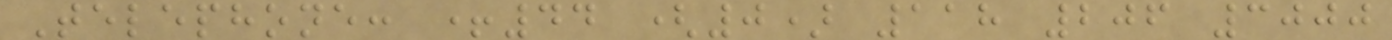Telephone: +44 (0) 118 206 3000
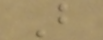B
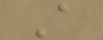A
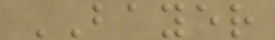BAYER
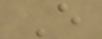E
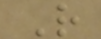R
